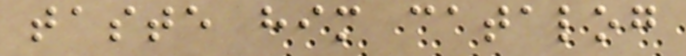taste him catalog
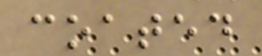coated
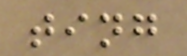ting
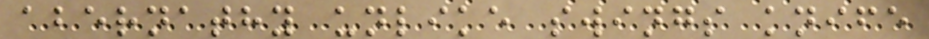abernathy unlike swings knife
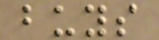buys
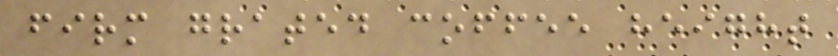firm grated coffee height
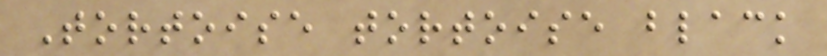Tortoise tortoise black
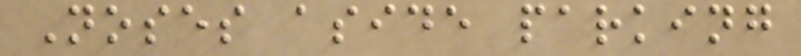Noses aside parking
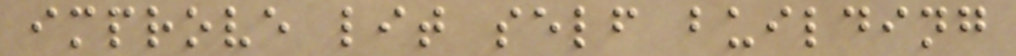improve lit self building
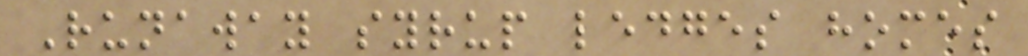Runaway syrup ledges homes
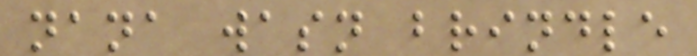nana wasn brindle
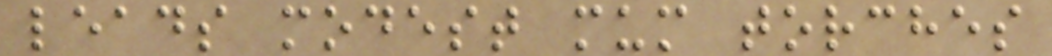leads modest mum torches
